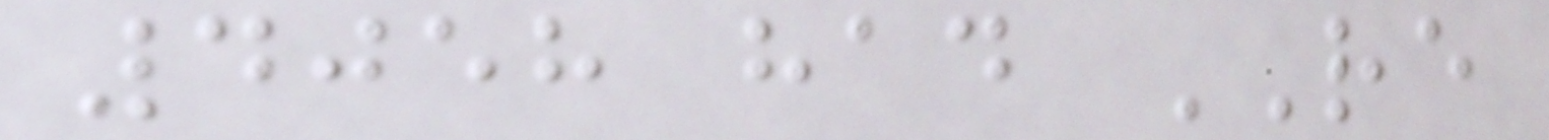4058 had RE
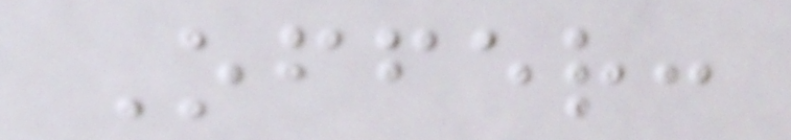Offer:
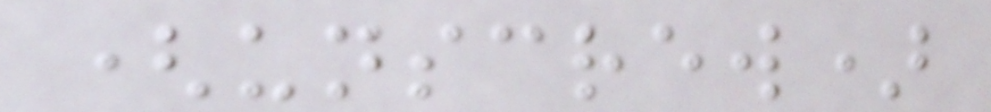(unscrew)
